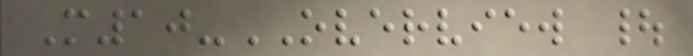M10-OVERVIEW |
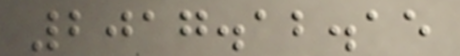2017.12.15
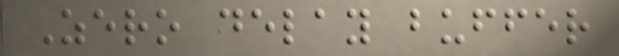Zero delay buffer
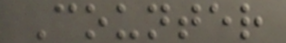Counter
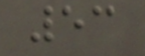53
